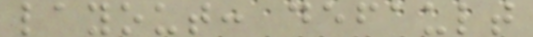layout: default
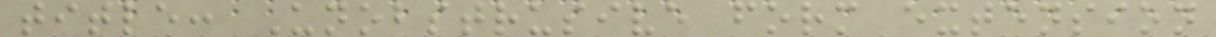title: Unobstrusive form extension
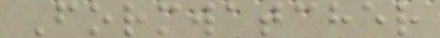Formwatcher
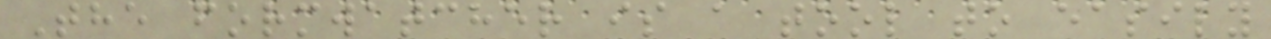The formwatcher is a tool to easily
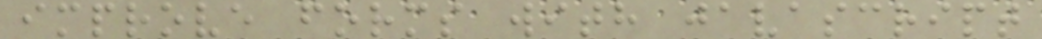improve forms with javascript
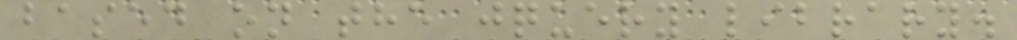based on the jquery library.
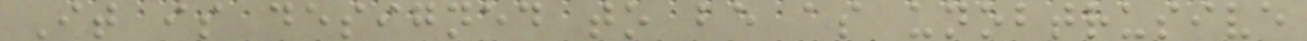It is designed to be as unobtrusive
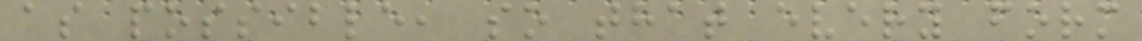as possible, so that every form
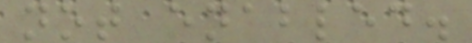not enabled.
